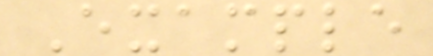Example
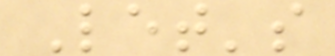Let's
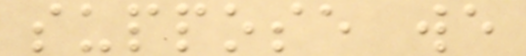suppose we
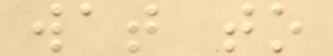wat to
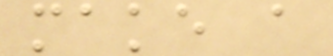make a
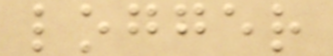logger
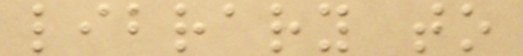library to
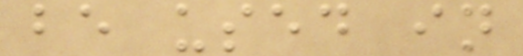be used in
